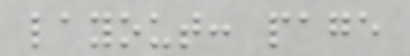layout: page
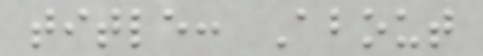title: About
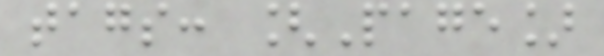tags: [Page]
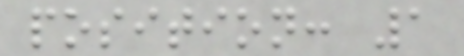position: 1
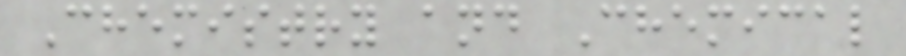Chemistry and Chemical
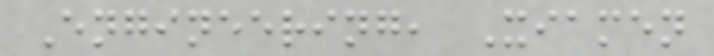Engineering, Xiamen
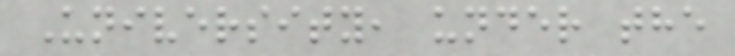University, under the
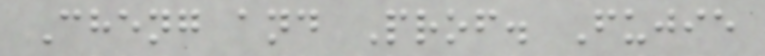Cheng and Prof. Fujie
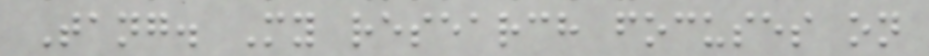Tang. My research focuses on
